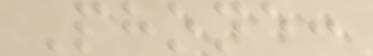Phone:
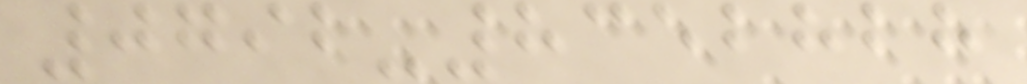0792-8352828
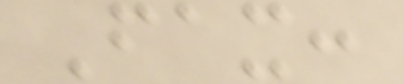Fax:
